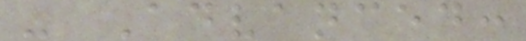- Advanced:
